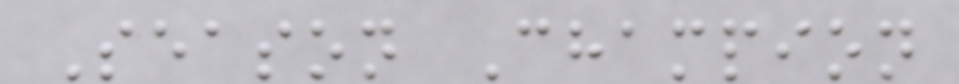Season Champion
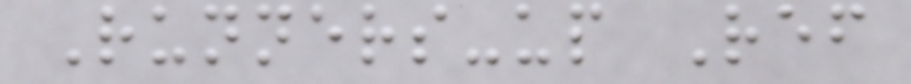Runners-up Ref
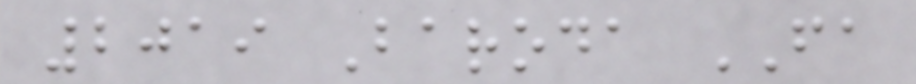2019 Baroda FA
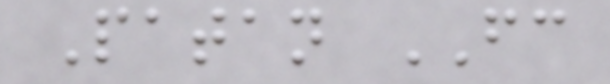Patan FC
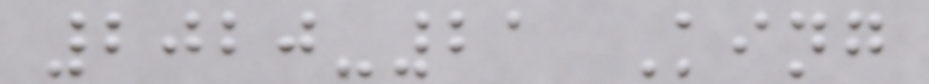2020-21 King
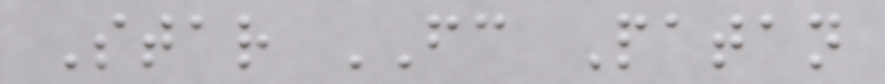Star FC Patan
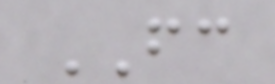FC
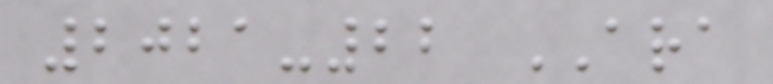2021-22 ARA
